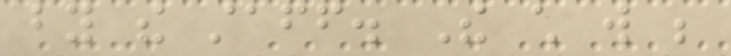by the staff. The child will be
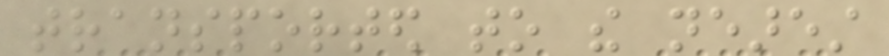transported to the nearest
